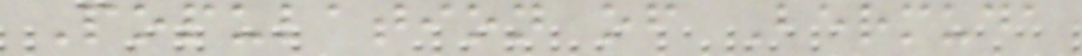Population of Bermuda
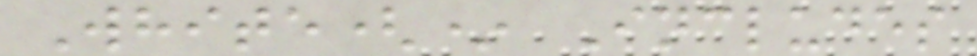White(* Includes
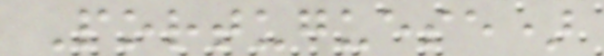Portuguese)
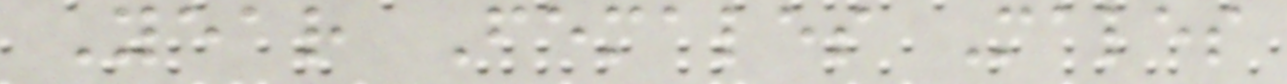Year Females Males
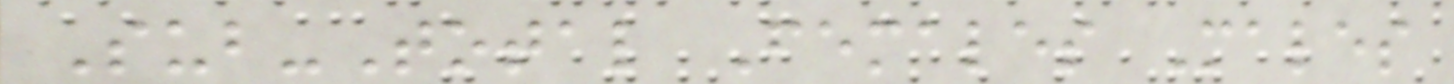Sub-Total Females Males
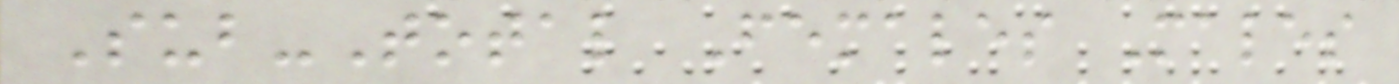Sub-Total Females Males
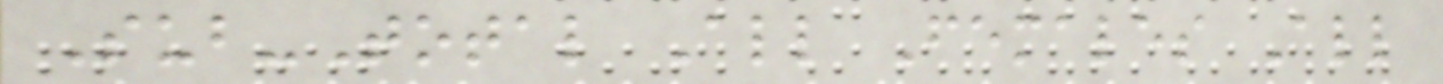Sub-Total All Females All
